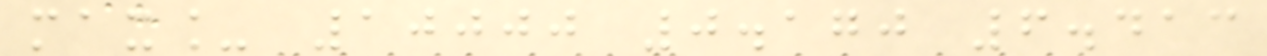max_ 10000 0.170 6.413
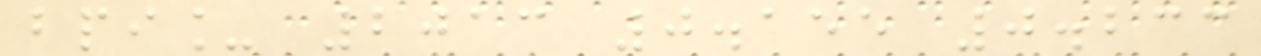bpi_ 2013 0.155 0.233
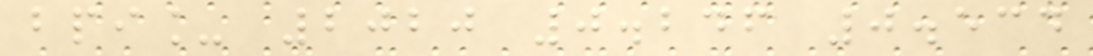bpi_ 2020 0.246 0.534
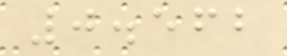0.562
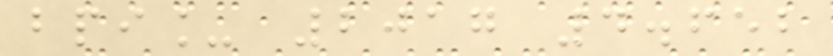bpi_ 2017 4.652
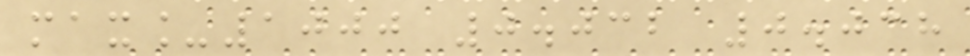max_1000 0.032 0.038
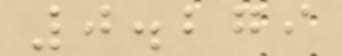0.279
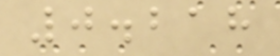0.218
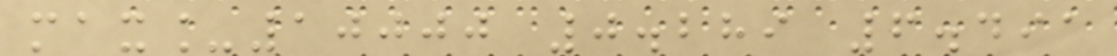max_10000 0.289 6.491
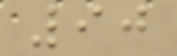90
